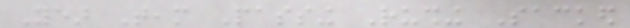Year Team Passing Rushing Sacked
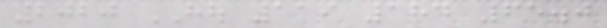2020 HOU 119 184 65.0
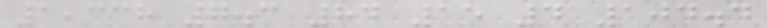1,338 7.3 84 15 4 104.4
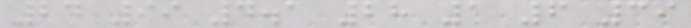24 99 4.1 28 1 6 39
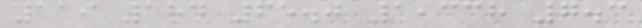119 184 65.0 1,338 7.3
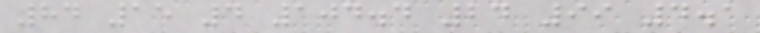84 15 4 104.4 24 99 4.1
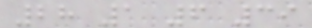28 1 6 39
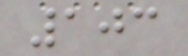103
